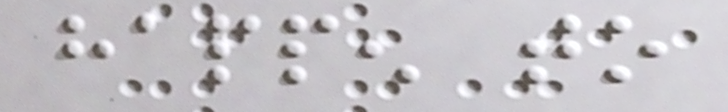happen to
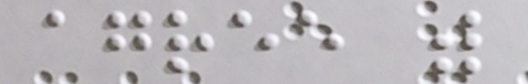agree with
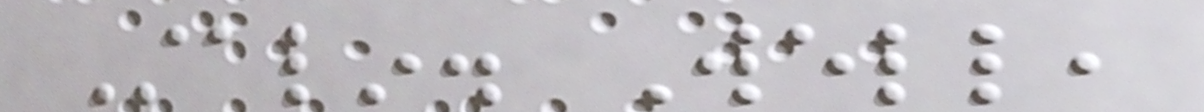Stalin. Well,
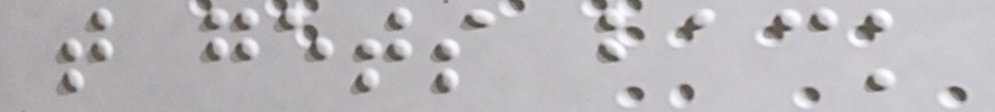that gets back
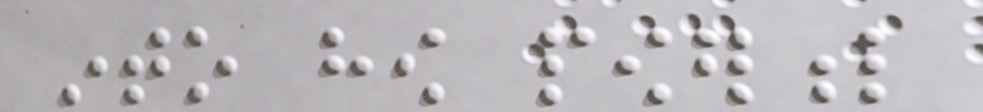into how powerful
